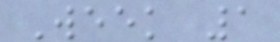Week 1
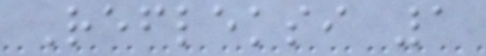Refleksi 1
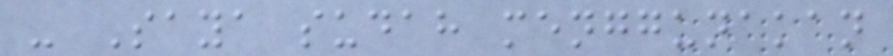- Saya sudah menggunakan
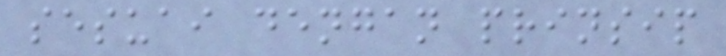sesuai dengan prinsip
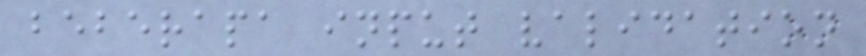beberapa input validation
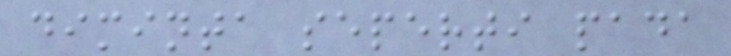diminta seperti pada
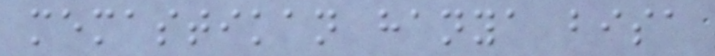memastikan hanya bisa
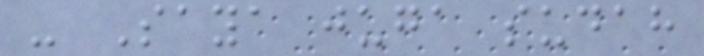- Saya juga sudah
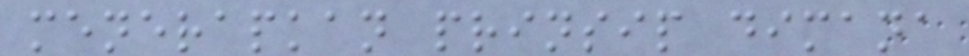menerapkan prinsip dimana
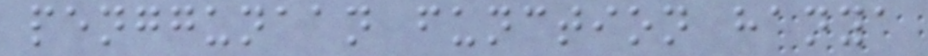penggunaan function hanya
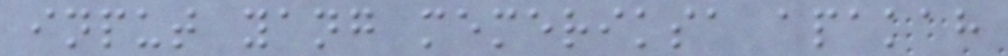input yang memeriksa apakah
